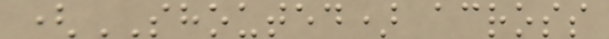(SHOUTED) across
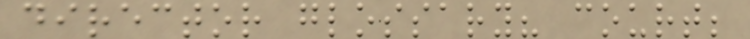director glossary? court;
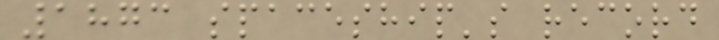1873 spaceship's record
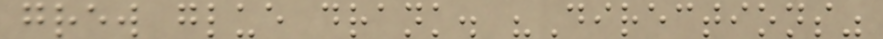grew glue drank. "Directions"
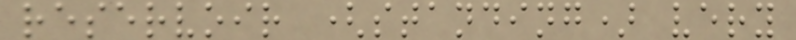reservoir (standing) very
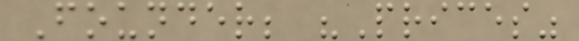Founder; "Prices"
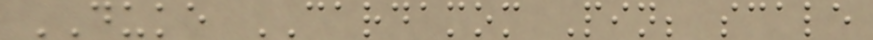DUKE CARDAMOM Pin; scale
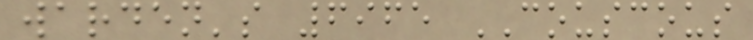warden's 6965 COUSCOUS
